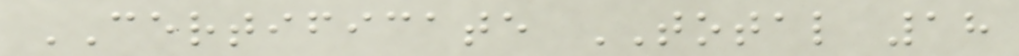CERTIFICATE TOTAL 18
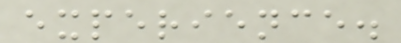experience.
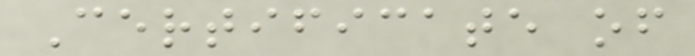Certificate of
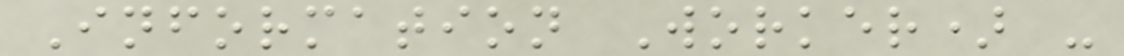Information Worker) -
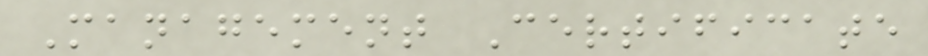Management Certificate
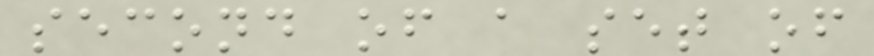second of a set of
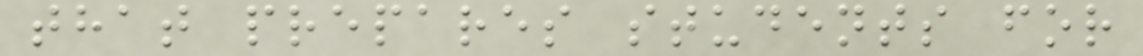that prepares students for
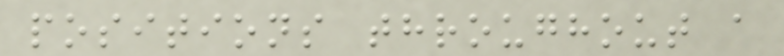positions throughout a
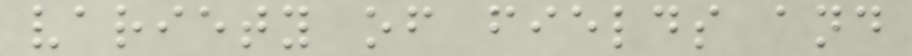variety of fields and
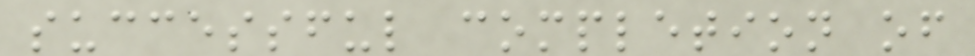successful completion of
